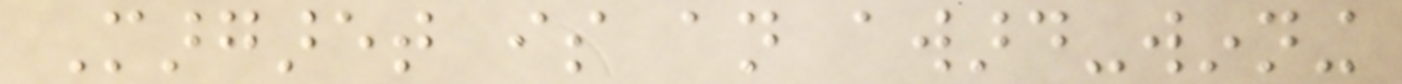Margaret is an award-winning
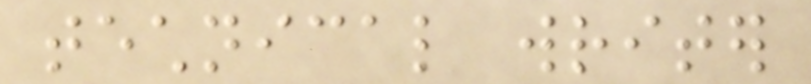technical writer
